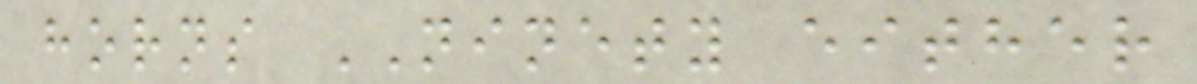horns NINETY either
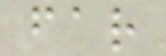far
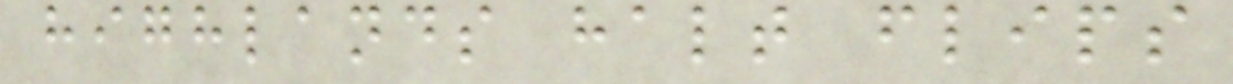highlands halt flips
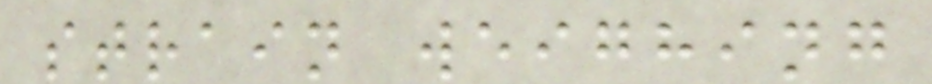strain weighing
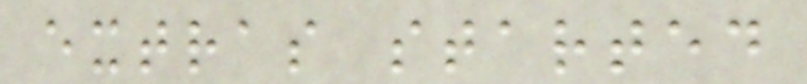extras started
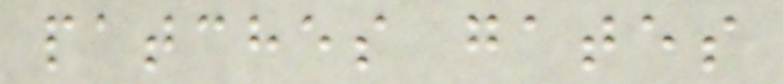patches gates
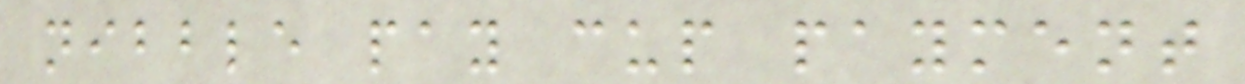nibble pay cup payment
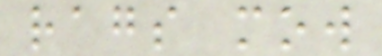rags mow
